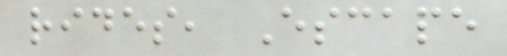rides, Escape
